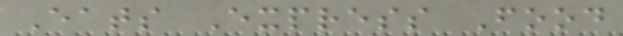Eats Express Food
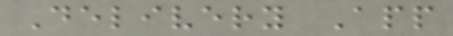Delivery App
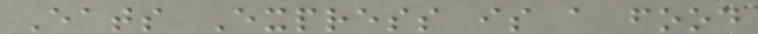Eats Express is a food
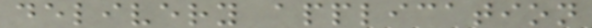delivery application
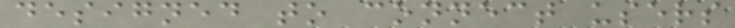designed to connect users
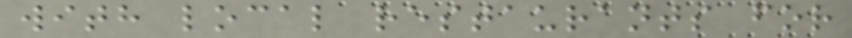with local restaurants for
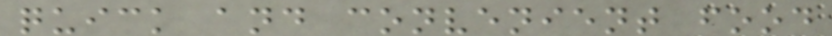quick and convenient food
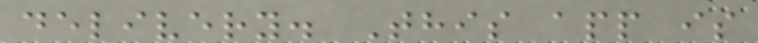delivery. This app is
